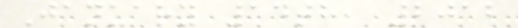January 14th, 2012
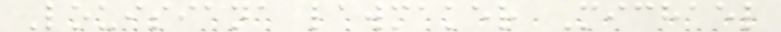Louisiana lawmaker Michael
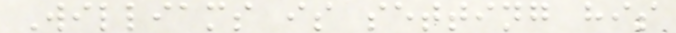Williams is setting his
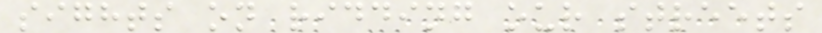sights on ridding our streets
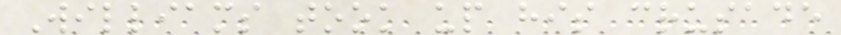Williams took up his crusade
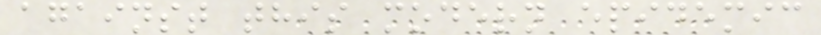against this modern epidemic
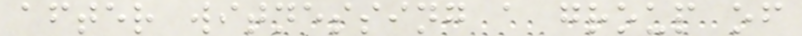after witnessing a group of
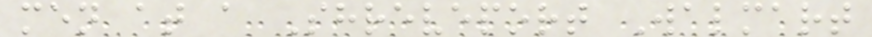men at a Shreveport Walmart
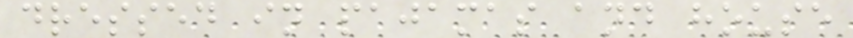dressed in pajamas and house
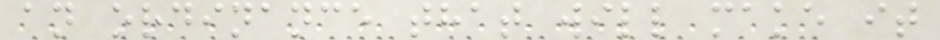an ordinance that will make it
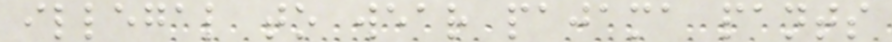illegal to wear pajama pants
